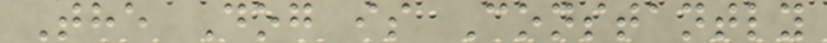The Dog is Constantly
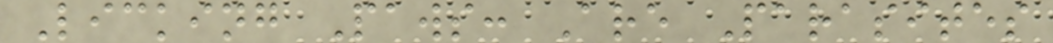Licking Paws: Are Parasites
